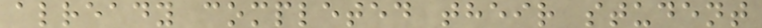already completed their student
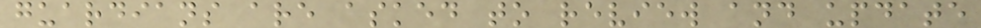guardians are asked to review and update
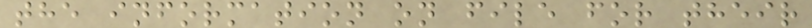the information on file for their
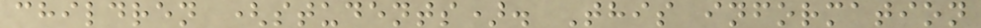children (students). This information
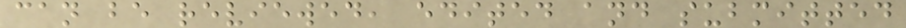can be reviewed, edited and submitted
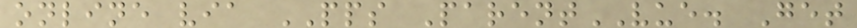online via PPS ParentVUE. Get
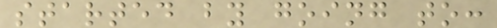started by going to:
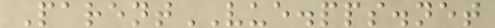ParentVUE.pps.net
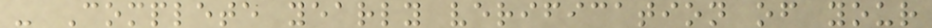- Complete yearly verification of your
